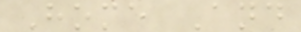Home And
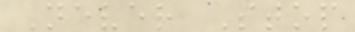Never Stop
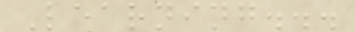Learning...
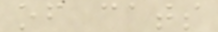of cats
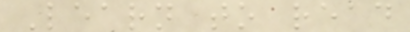Learn to read
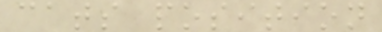cats position
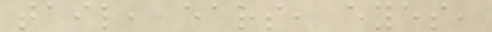tail, ears, eyes,
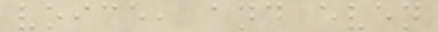voice, and even
